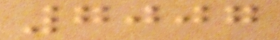7007
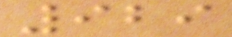929
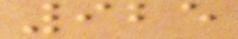925
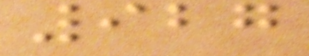927
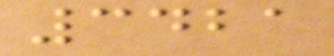3421
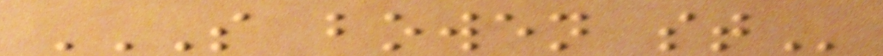S BOWEN ST
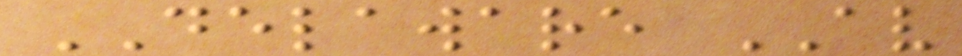DELAWARE AV
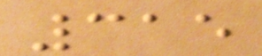315
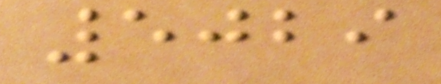5029
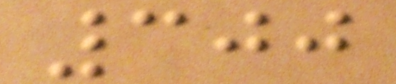300
